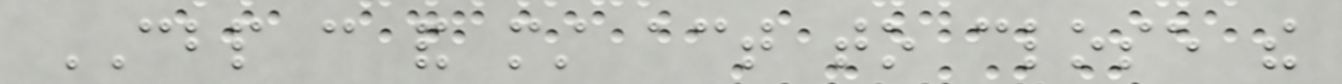CBP can and must act to close the
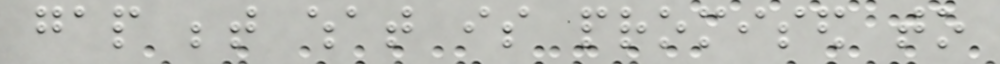gap between what is promised to
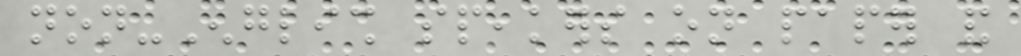non-English speakers on paper and
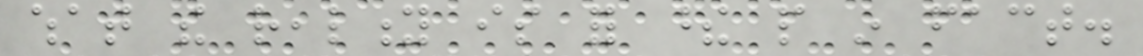what the reality is for these people in fact.
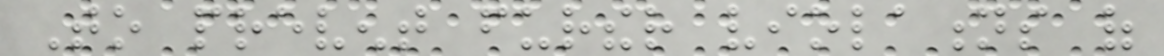To prevent further violations of
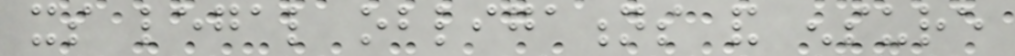its legal obligations and ensure
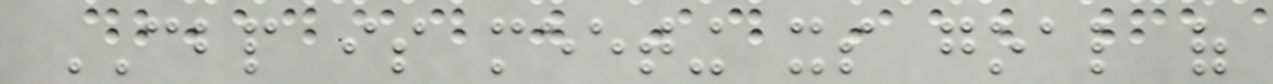CBP is meeting its goal of
